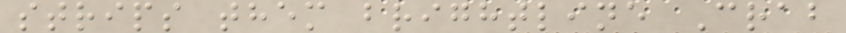strips them brightline Crab
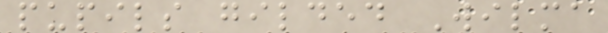pupils gilded Wilma
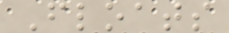Floats
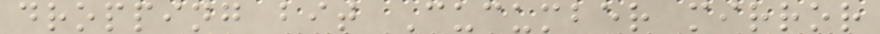dropping bit Cucumber mirror
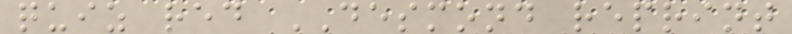quiz red DESMOND reprint
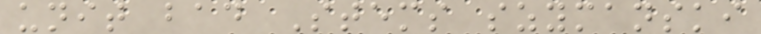unit bad Stems szymanski
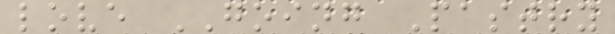love GOING Pastry
